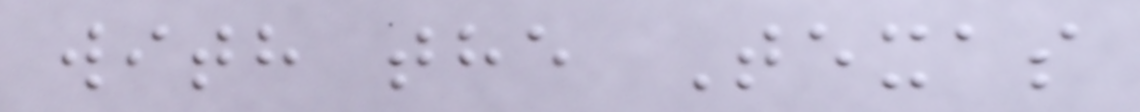with the Texas
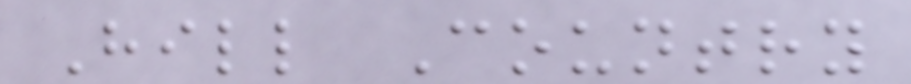Hill Country
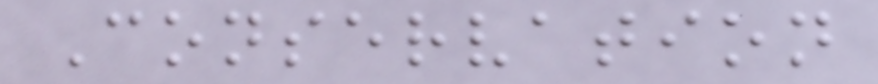Conservation
